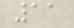11
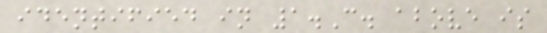identified in 1.C. above is
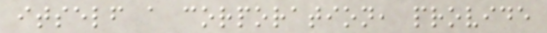itself a corporation, provide
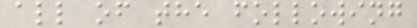all of the following
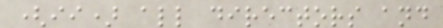(ii) all directors and
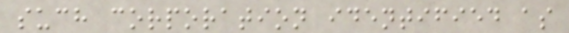such corporation identified as
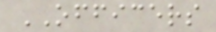OFFICERS
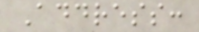Address:
